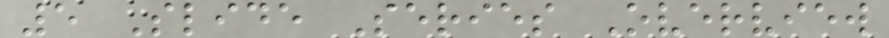5 Slide Series Overview
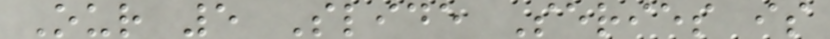Our 5 Slide Series is
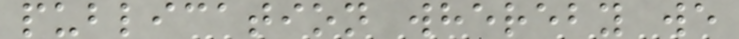publication whereby we
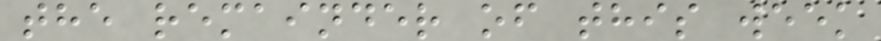the remainder of this week
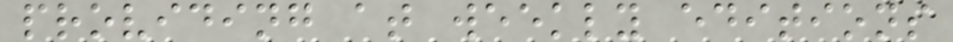providing at weekly editions
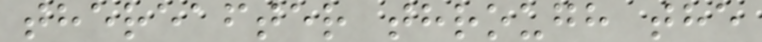thereafter through the
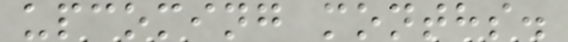upcoming months.
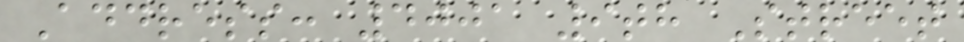Address: 4001 9th Street
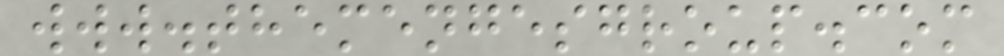www.themengesgroup.com
